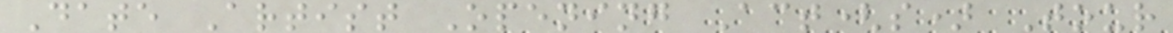Date Artist Opening Act(s) Tour
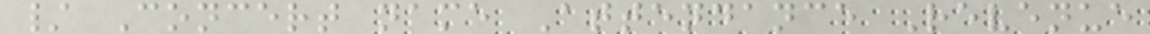/ Concert name Attendance Revenue
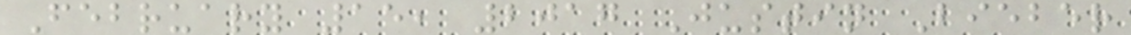February 15, 2017 Justin Bieber
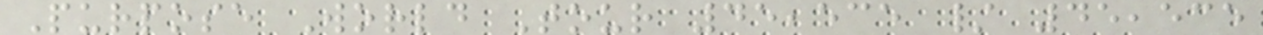Purpose World Tour 45,535 / 45,535
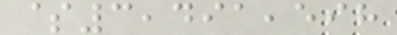$3,491,598
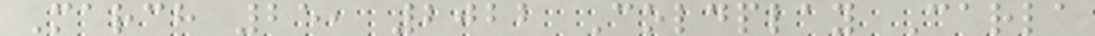March 25, 2022 Coldplay Carla
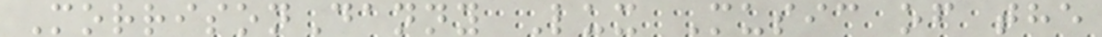MorrisonDanny Lux Music of the
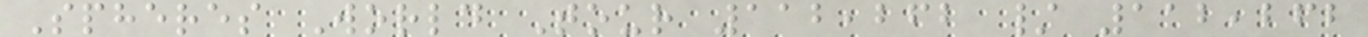Spheres World Tour 112,262 / 112,262
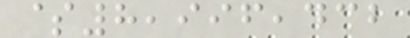$8,996,432
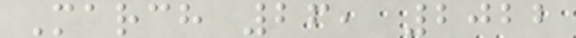March 26, 2022
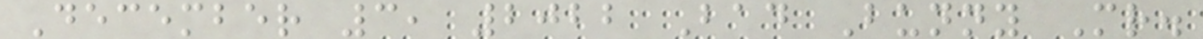December 3, 2022 Bad Bunny Mr.
